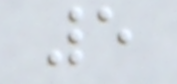5
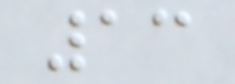13
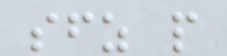sfz p
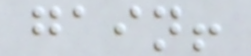gain!
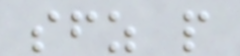sfz p
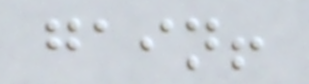gain!
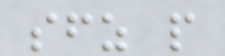sfz p
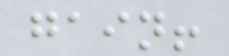gain!
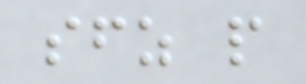sfz p
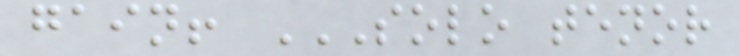gain! SOLO TENOR
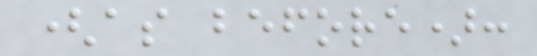(as before):
